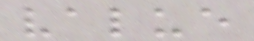value
